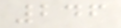246
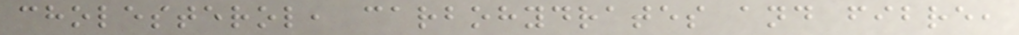cholesterol, carbohydrates and fibre,
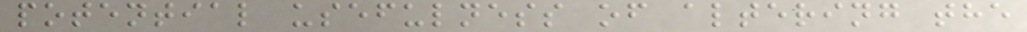potential usefulness of altering the
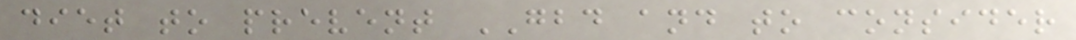diet to prevent GBD and to consider
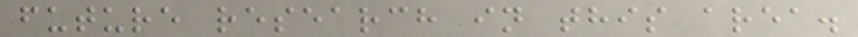future research in this area.
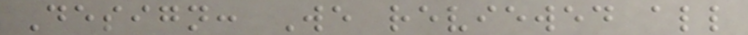Design: We reviewed all
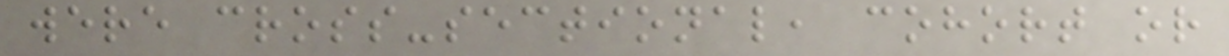were cross-sectional, cohort or
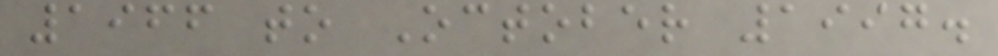1966 to October 1997.
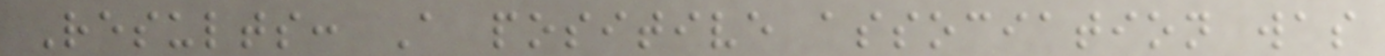Results: A positive association was
